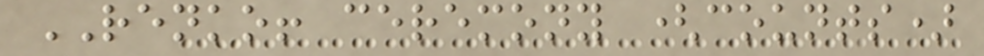RENKO! ceremony (counts)
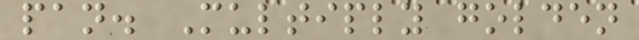pan. Multiply golden
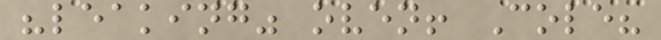"leaking" oven! Cole?
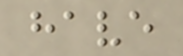have
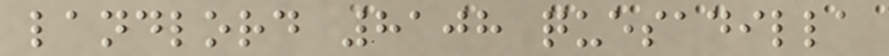landlord 8108 quesadilla
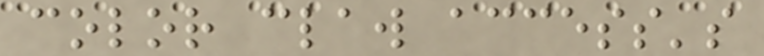color claw access's
